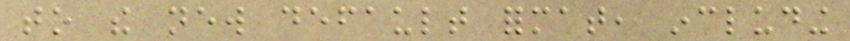to the new default format, including
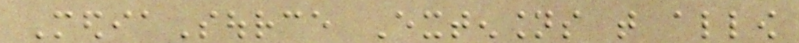MediaSource Extensions that allow
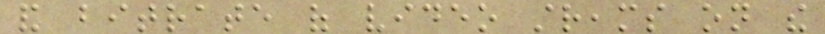and bitrate of video streams on the
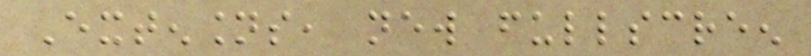Extensions, new fullscreen
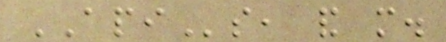APIs, and more.
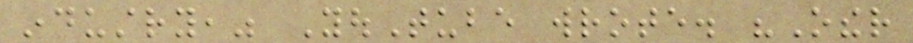industry," YouTube wrote. "Other
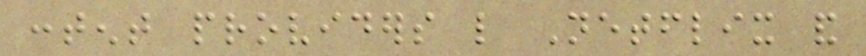content providers like Netflix and
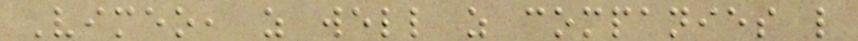Vimeo, as well as companies like
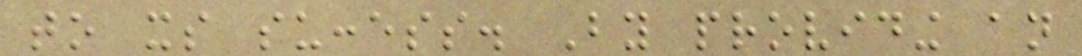to its success. By providing an
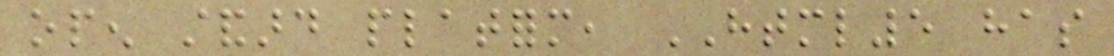open standard platform, HTML5 has
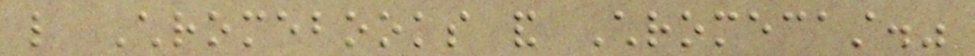like Chromebooks and Chromecast."
